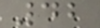42
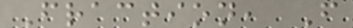Fraction, F
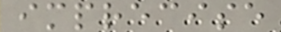imprecise
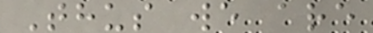Thus we are
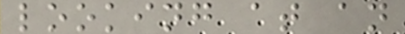looking at an
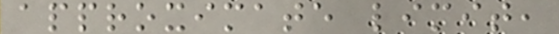approximate limit,
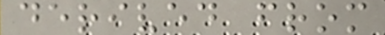derived from
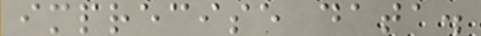imprecise data.
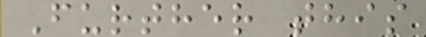Further this
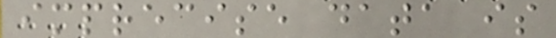imprecise data is
